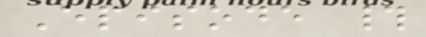Episode #
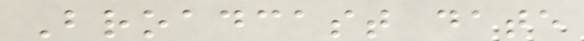Broadcast date
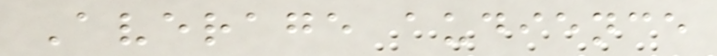Average audience
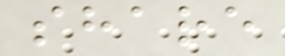share
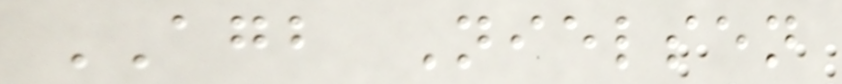AGB Nielsen
